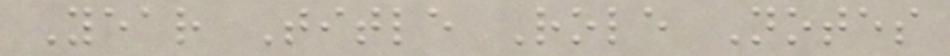Year Title Role Notes
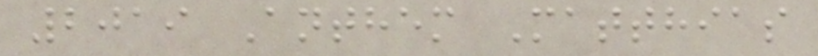2019 Anthem Matthias
